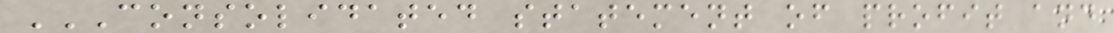CONSOLIDATED STATEMENT OF PROFIT AND
